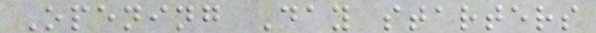Opening Day starters
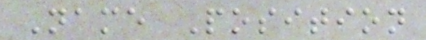Name Position
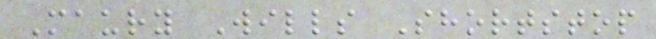Maury Wills Shortstop
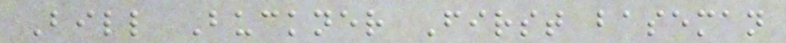Bill Buckner First baseman
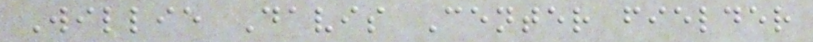Willie Davis Center fielder
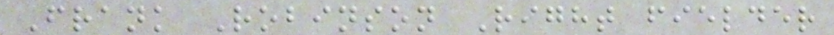Frank Robinson Right fielder
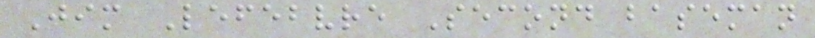Jim Lefebvre Second baseman
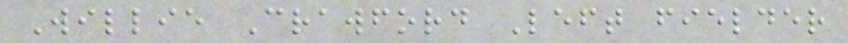Willie Crawford Left fielder
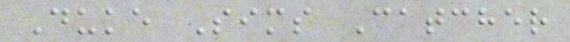Duke Sims Catcher
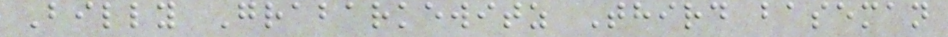Billy Grabarkewitz Third baseman
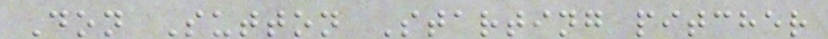Don Sutton Starting pitcher
